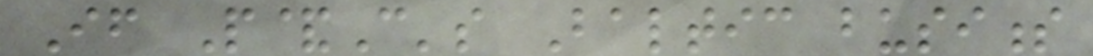If P&C's Baltic business
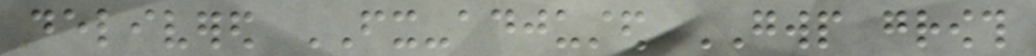delivered FX-adjusted GWP growth
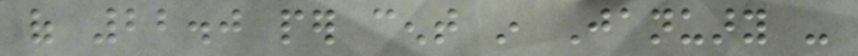of 22.0 per cent in January -
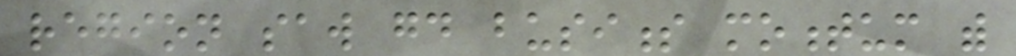region saw good business momentum with
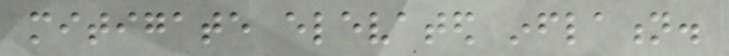mitigate elevated inflation.
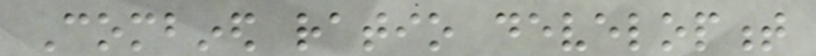Combined ratio development
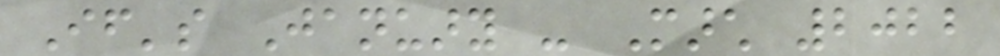If's January - March 2022
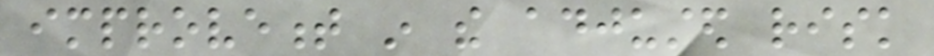improvement in the adjusted risk
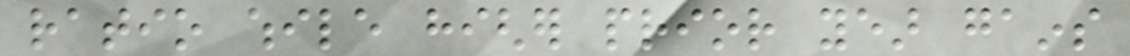ratio while higher prior year gains
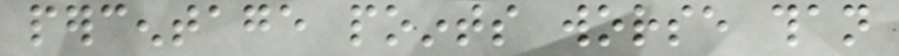percentage points worse than
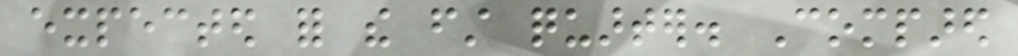expected for the first quarter. Compared
